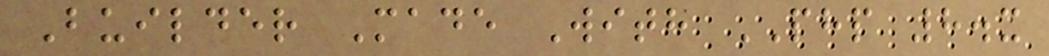Builder Made With PHP 8.x
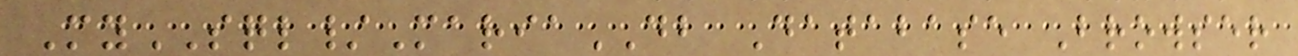MySQL/MariaDB Database Browser
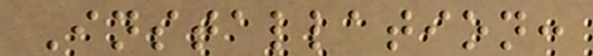Installation:
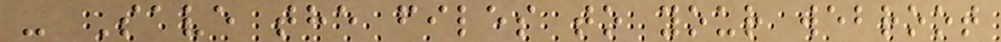- Save the files to your webroot
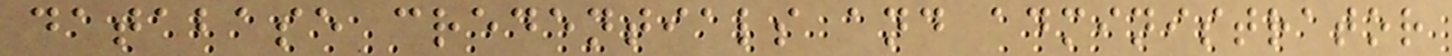database credentials and administrator
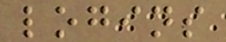logins
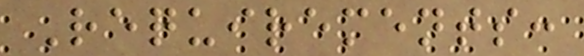Requirements:
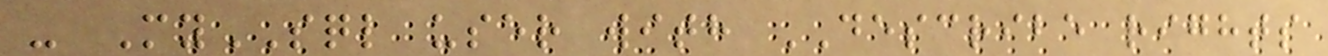- MySQL user with DESCRIBE rights
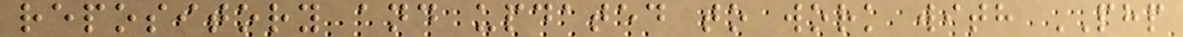repository and updated to work with PHP
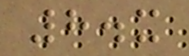8.x
